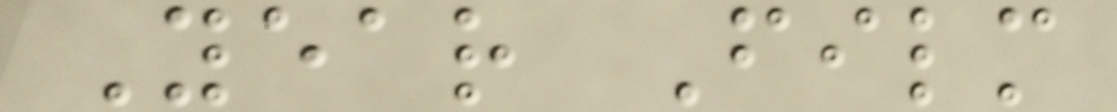Year Film
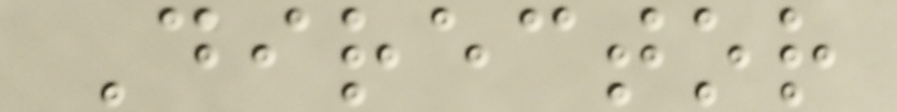Director
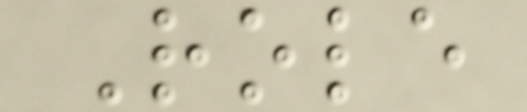Role
